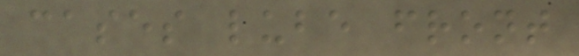cases lube front
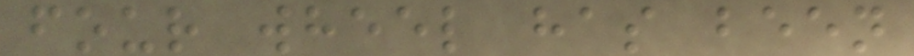four wheel has been
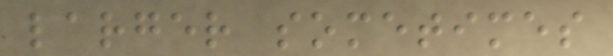larger sometimes
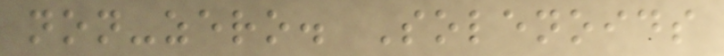non-zero. Solenoids
